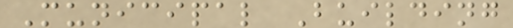Municipal Building
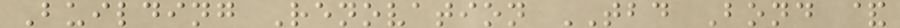Building Renovation TBD Bond &
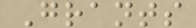Grants
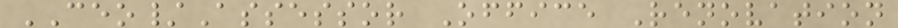CEO/Assessor Office Renovation
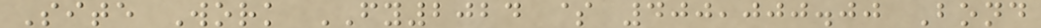Site Work FY2024 $ 400,000.00 Bond
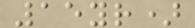15yr)
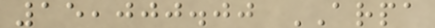15,000.00 ARPA
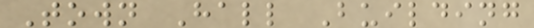Town Hall Building
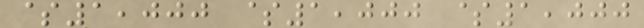$1,000 $1,000 $1,000
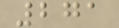271
